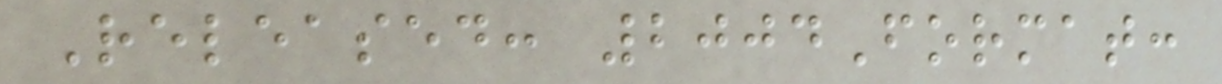Released: 2004Format:
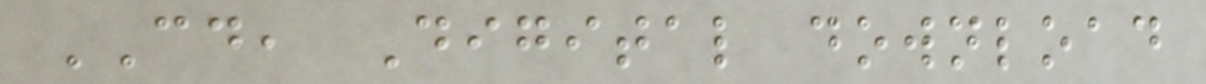CD, Digital download
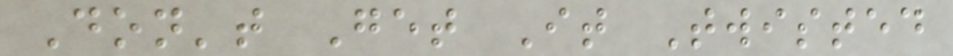Don't Get It Twisted
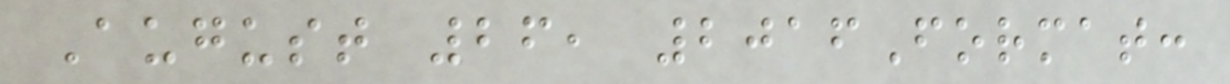August 26, 2016Format:
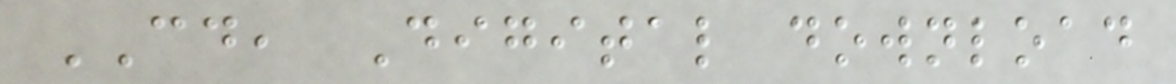CD, Digital download
